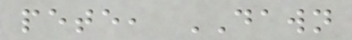pete, DAWN
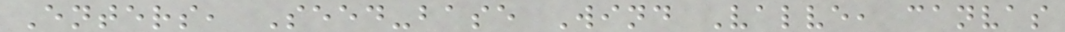Enters, Seed-base Wind Valve, canvas
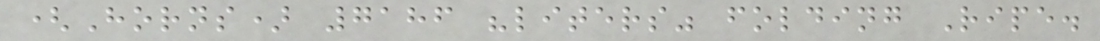(Horns) 7186 "liters" folding Ripe.
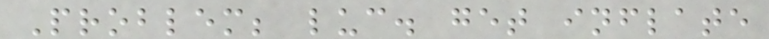Problem; luc. get inflate
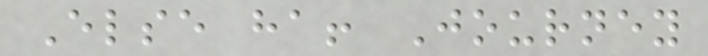Else ha! Journey
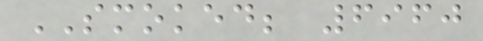SMOKED; 6960
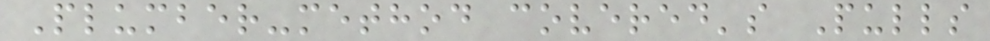Plumber-method covered's Pulls
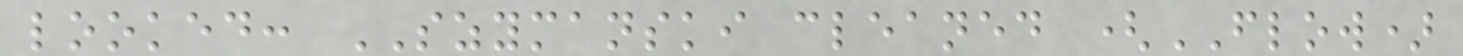looked: SZYMANSKI cleaned (FLOW)
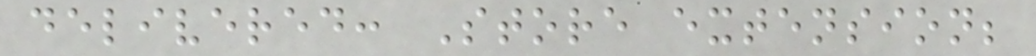delivered: Store extension;
